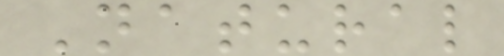Natural
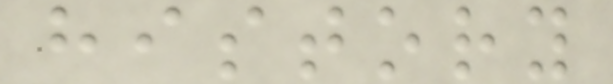history
